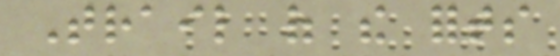Trail of the forts
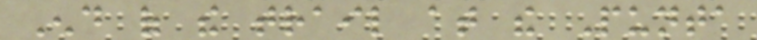End of the trail at the Punta
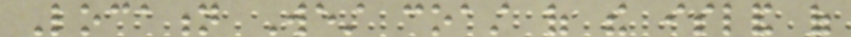Location West coast of the island of
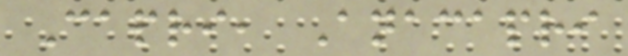Capri, Anacapri
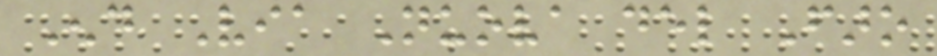End Via Nuova del Faro
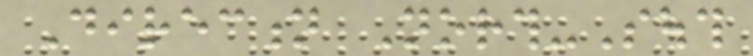Direction North-South
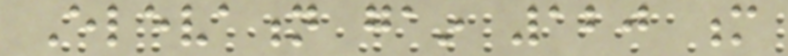Elevation gain 120 m
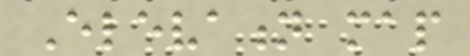Elevation map
